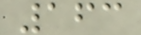163
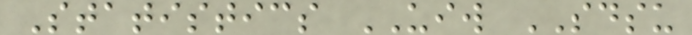Statistics UIW SDSU
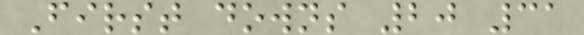First downs 20 31
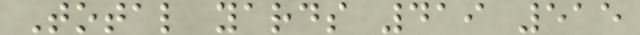Total yards 419 515
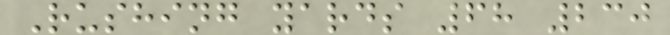Rushing yards 68 230
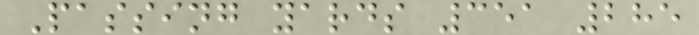Passing yards 351 285
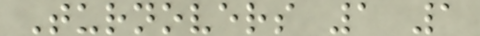Turnovers 1 1
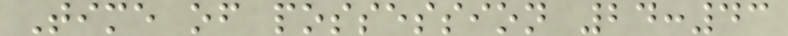Time of possession 24:43
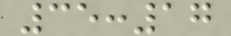35:17
